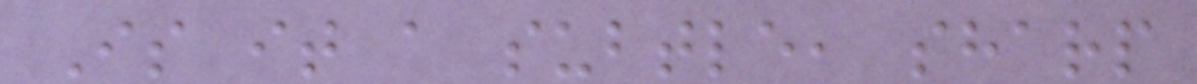Is it a subtle, sharp
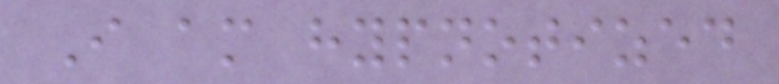I am hypnotized
